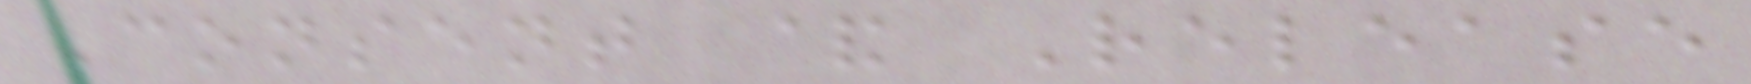Consent & Release
